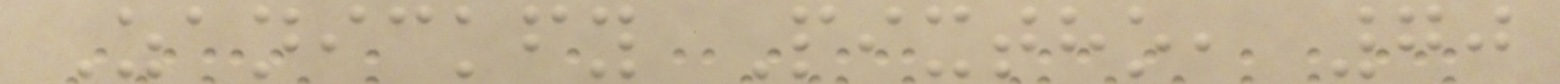Zanickfy Pixtho, 70
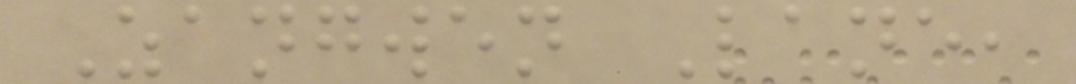Zangwen Lane,
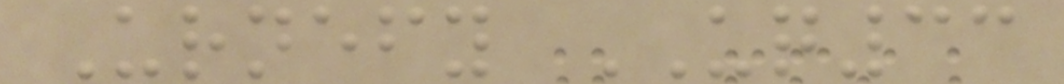Urnefy UQ33
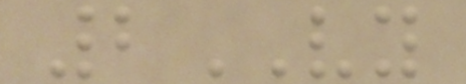2VY
